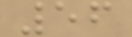56
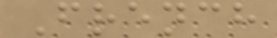French
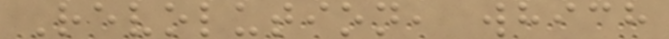Revolution, which
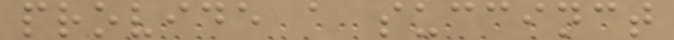provide a succinct
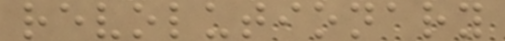revolutionary
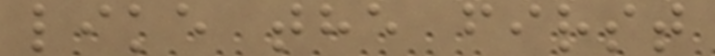like the first
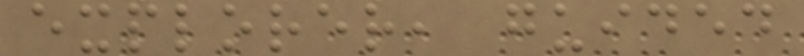explorer, guided
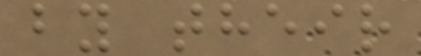by their
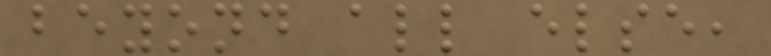beyond all else,
